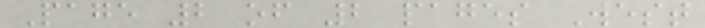Page 2 of 2 pages West
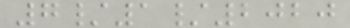7/1/2020
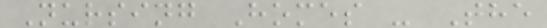Nursing Homes - The
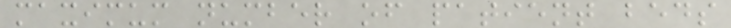maximum number of patient beds
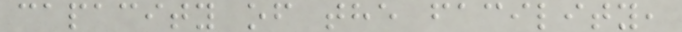capacity of the facility,
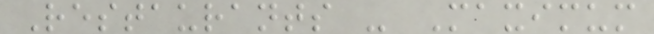Restaurants - Maximum
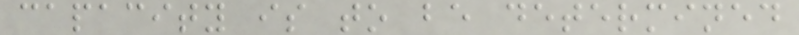capacity is to be determined
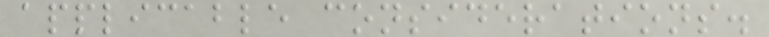applicable considerations.
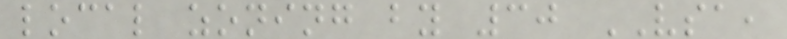local zoning by 30 VSA,
